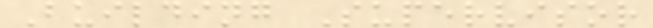Building Supervisor
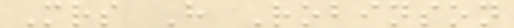Mrs H Robinson
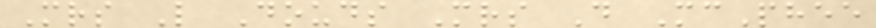Mrs L Douds Mrs D McPhee
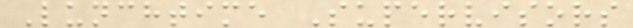Lunchtime Supervisors
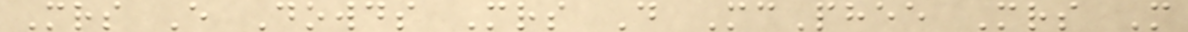Mrs E Dowds Mrs D McPhee Mrs M
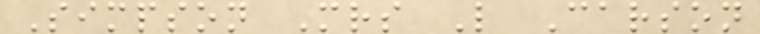Simpson Mrs L Carson
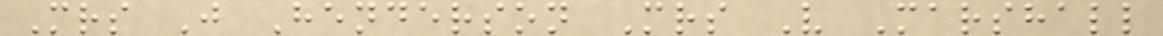Mrs J Henderson Mrs V Marshall
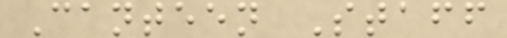Canteen Staff
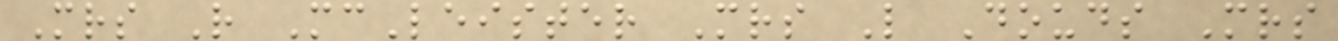Mrs R McLeister Mrs L Douds Mrs
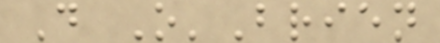D O'Brien
